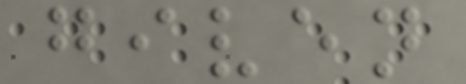given
